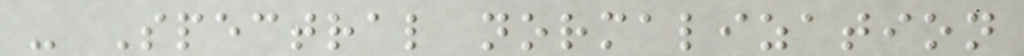- Spectral normalization
